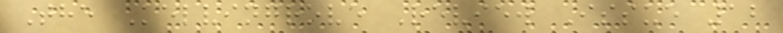The Kelvingrove Review Issue 12
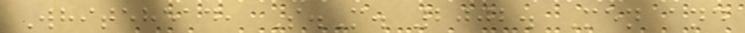Whitehead, S.M. 2002. Men and
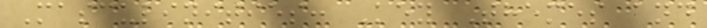Masculinities: Key Themes and
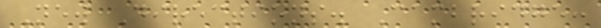New Directions. Cambridge:
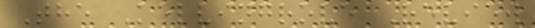The Kelvingrove Review
